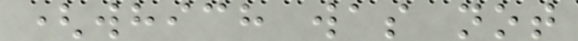(which was not
